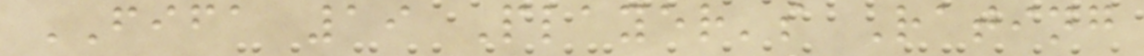FIFA 19 Player's Rating
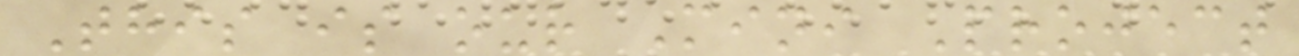This is our Mini Project
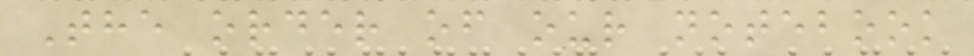The order of our notebook
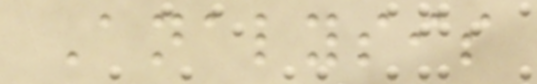Analysis
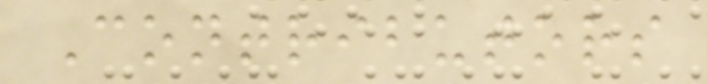Contributors
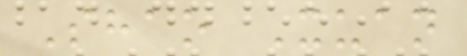Shao Xuan
